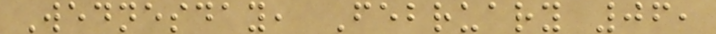Wednesday, February 06,
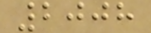2008
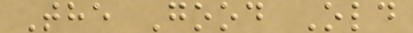The Good Old
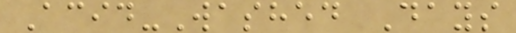Acid-Washed Days
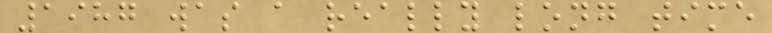1987 was a really long time
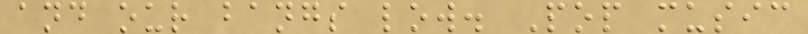and our bangs low. Pop music
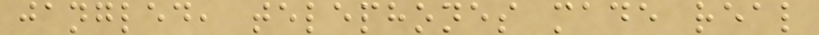jangled, telephones made real
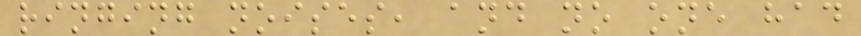ringing noises, and no one had
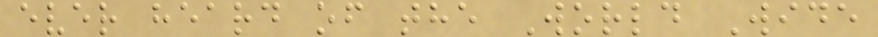ever heard of the World Wide
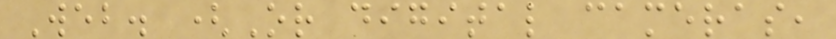Web. (Or digital cameras,
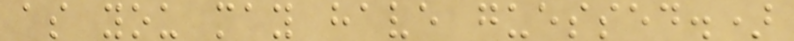as you may have guessed.)
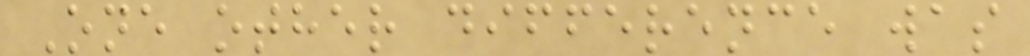One other difference was
